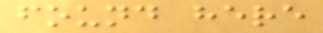found here
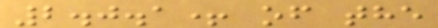2.0.1+ of the
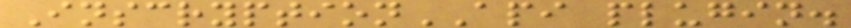InscryptionAPI plugin.
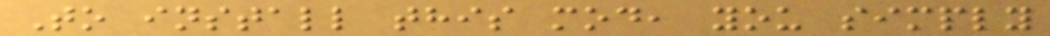To install this mod, you simply
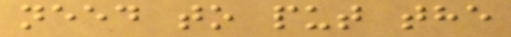need to put the
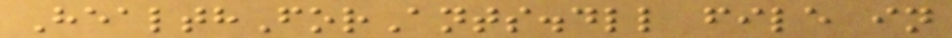HealthForAnts.dll file in
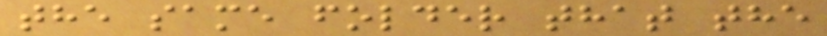the same folder that the
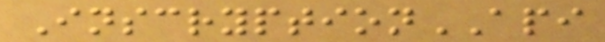InscryptionAPI
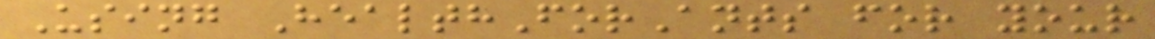Using HealthForAnts for your
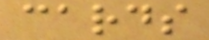cards
